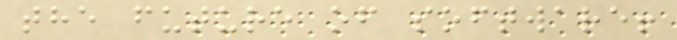the future of software!
